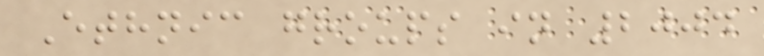Ethnic groups in 2004
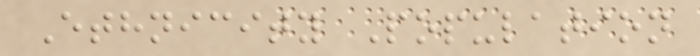Ethnicity Population
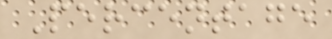Percentage
